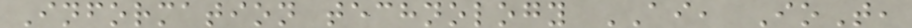Information technology AI, IoT,
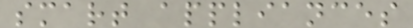smart appliances
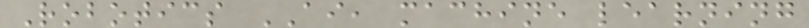Robotics AI, machine learning
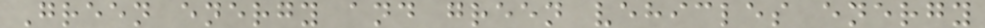Green energy and green vehicles energy
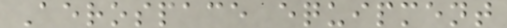Aerospace equipment
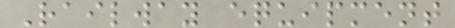Railway equipment
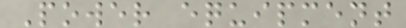Power equipment
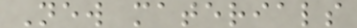New materials
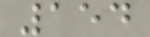154
